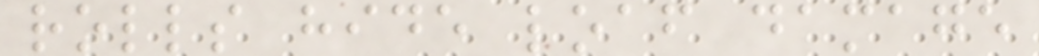rolls hide loaf damage
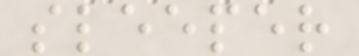sleeper
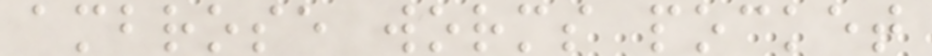ambrose worms pocket
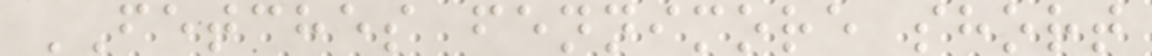FETCHES fennimore short
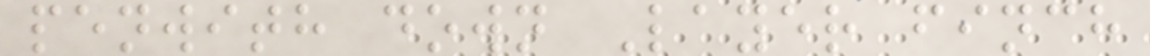penwith down Layer finch
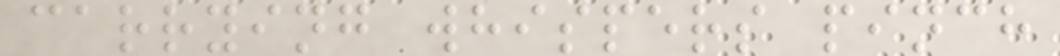carrying whispers pinch
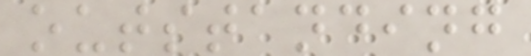outstanding
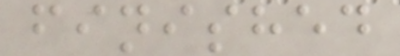finished
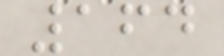164
